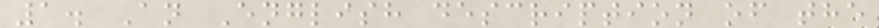1. An English description of the
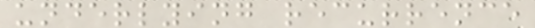underlying recurrence
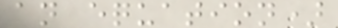an equation)
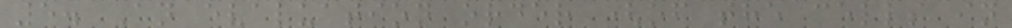5. An evaluation order (of the cells in
